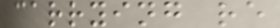carrying re
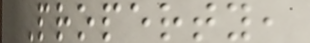Property,
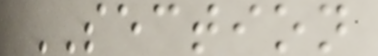SECTION
